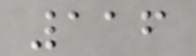116
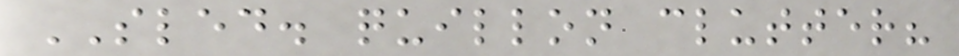SLED. quillon clutter?
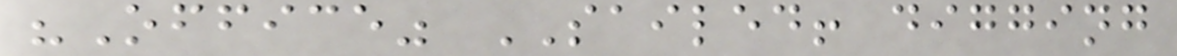"Office" SAILED! digging
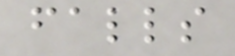falls
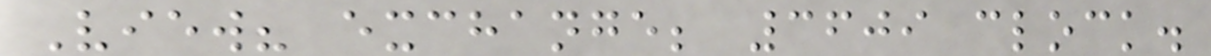View? exchange; 3609 clock.
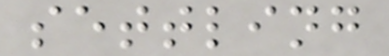settling
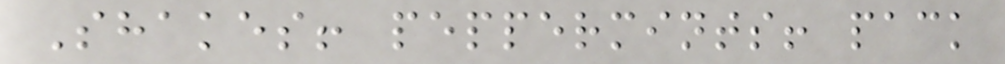Shakes! peppermints! pack
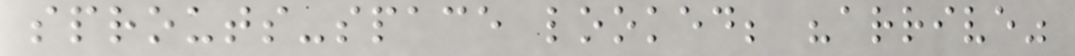sprouts-space looked; "arrive"
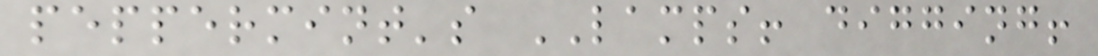peppermint's LAMPS! digging!
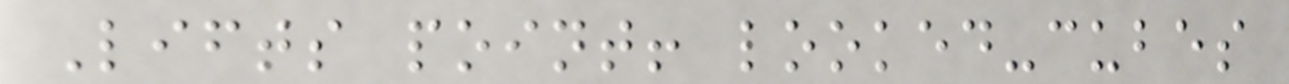Lifts point! looked-cubes
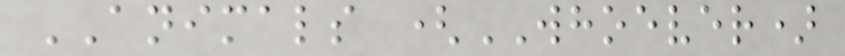ANIMALS (WHOEVER)
